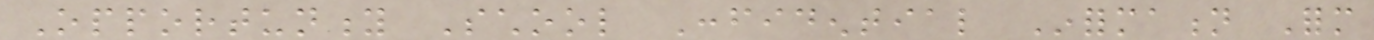Opportunity School Confidential Information Form
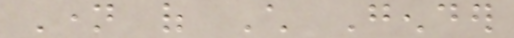Name of Child Gender
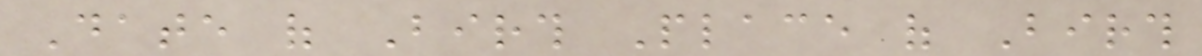Date of Birth Place of Birth
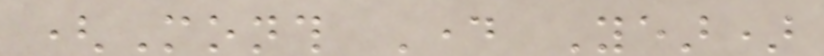(Month Day Year)
